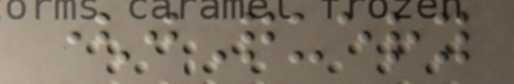(jQuery
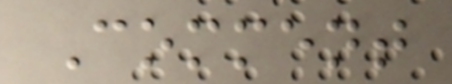Comment
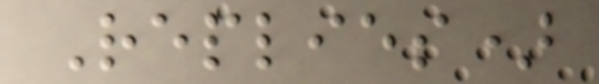Replies)
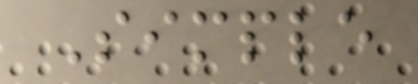Simple
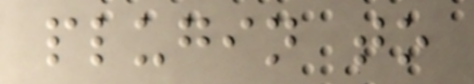plugin to
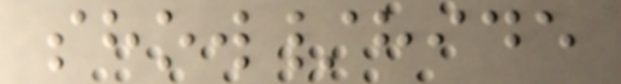show/hide
